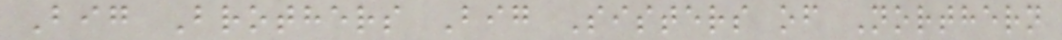Big Brothers Big Sisters of Northern
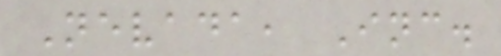Nevada, Inc.
